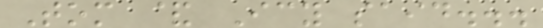Tom & Icy said...
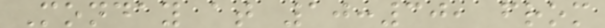Monday at 10:30, from
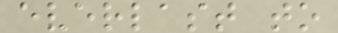everlast to
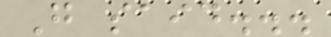G said...
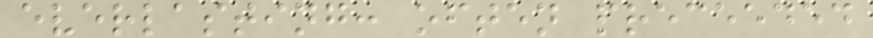everlasting: often preceeded
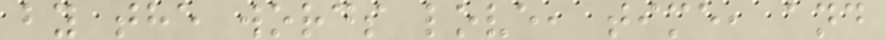by the words love, time, and
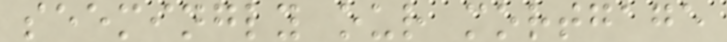seemingly our mortgage
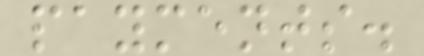payments.
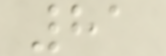81
